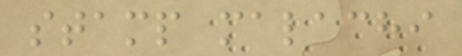stamp malachi
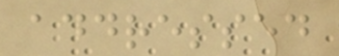addressed
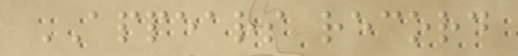APPEARS record
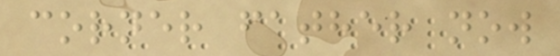corner father now
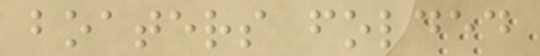boaters folded
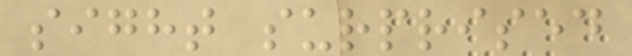sight surprised
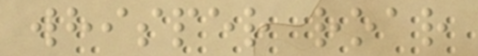whisper roar
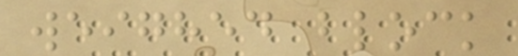weighed block
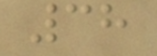38
